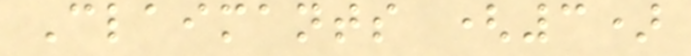Claimants (3)
